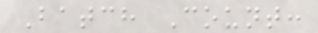Batch Count:
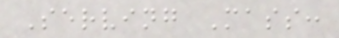Serving Mass:
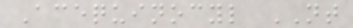Acequinocyl NT
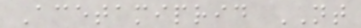Acetamiprid NT
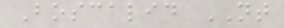Boscalid NT
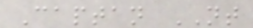Captan NT
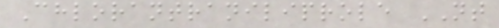Chlorantraniliprole NT
